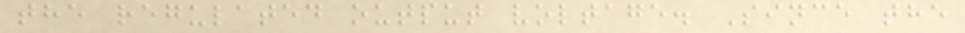the regulated output voltage. Since the
